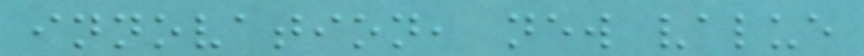innovation, new value
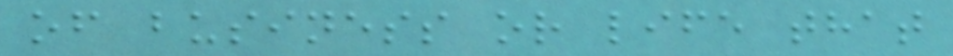of business or life that
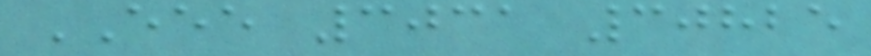EEE 3031 30825
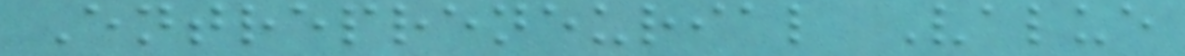Entrepreneurial Value
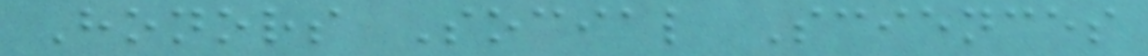Honors Social Sciences
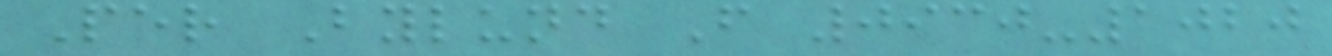Per Bylund F 0930-1020
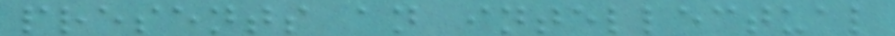presents an intellectual
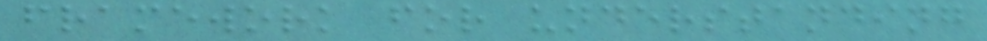framework for understanding
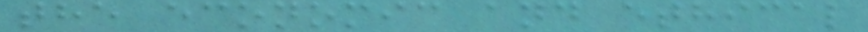the economic and ethical
